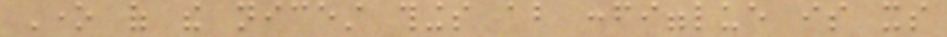One of the nicest things about configglue is its
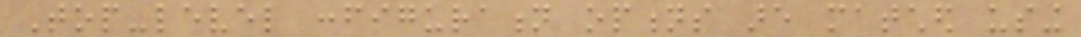Top-level configuration options are matched using
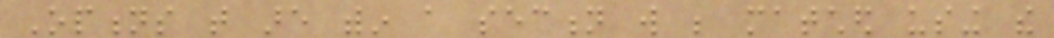Options that are within a section will be matched using the
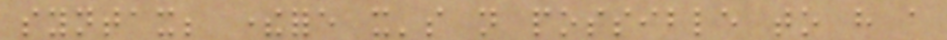syntax; therefore it's not possible to have a
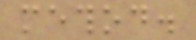method.
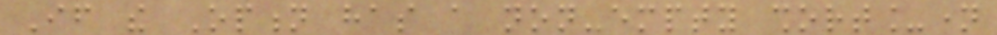If the Option has a non-empty short_name
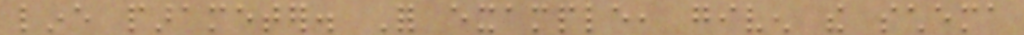line parameter. For example, given the schema
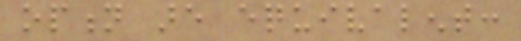option are equivalent:
